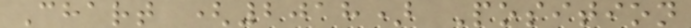Chart (2018) Position
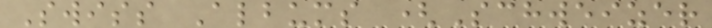Swiss Albums (Schweizer
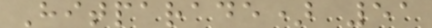Hitparade) 51
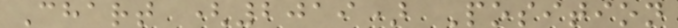Chart (2019) Position
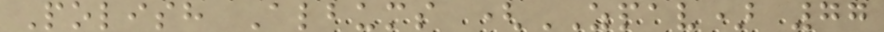Polish Albums (ZPAV) 77
